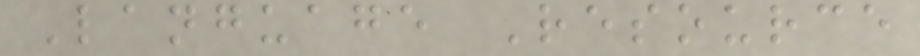Language Resource
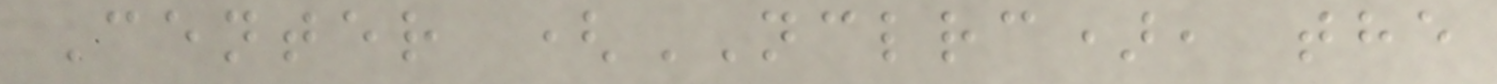Center (NCLRC), the
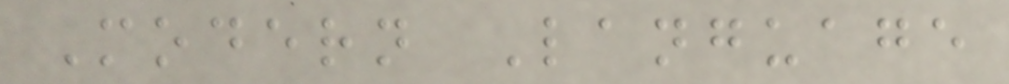Modern Language
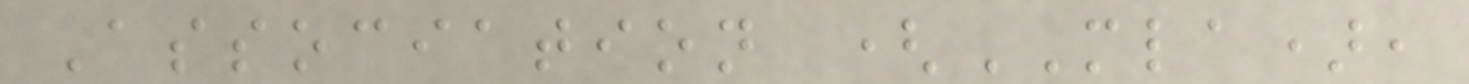Association (MLA),
